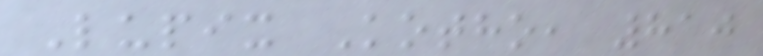Lupix Kotho, 810
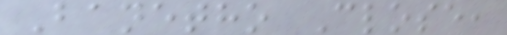Banetho Close,
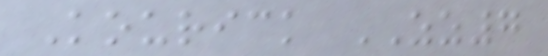Kourick ZZ7
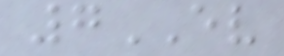7EV
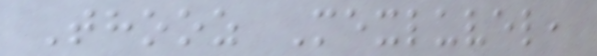Thooz Mexluvel,
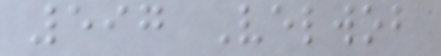597 Velwob
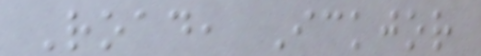Road, Ickjor
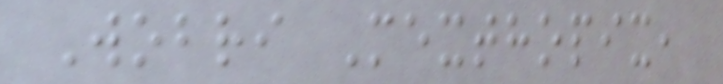Wobri Mexthopix,
